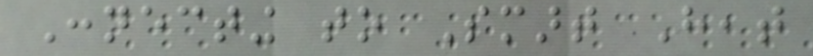Connecting to Smart Heat
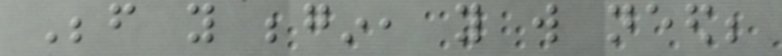Before you begin, you will need;
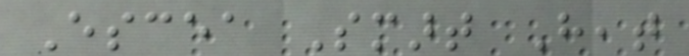Escea Smart Heat
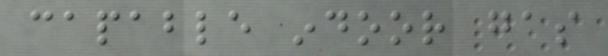capable indoor gas
